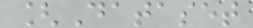[Dataset
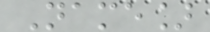Name]
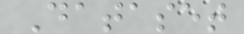Dataset
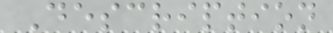Description
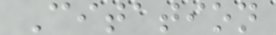Citation
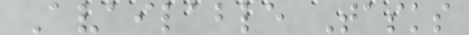Available Tasks
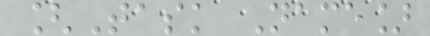[Task Name]
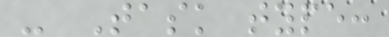- Task type:
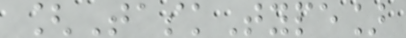[TaskType]
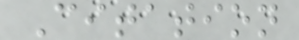Citation
